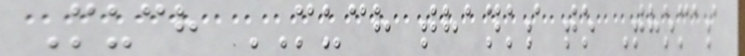Much MUCH thanks to Thomas
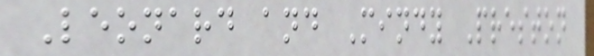Leonard and Mindy Preston
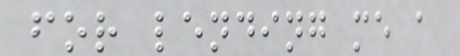for lending me a
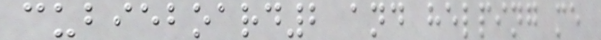cubieboard2 and helping me
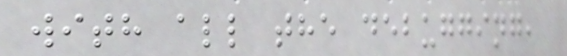with all the debugging,
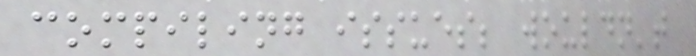compiling issues; wouldn't
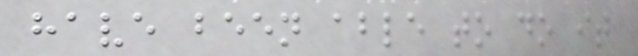have been able to do it
